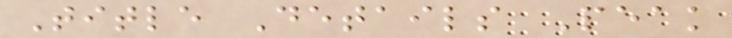Title Details Peak
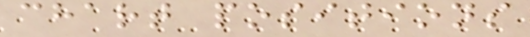chart positions
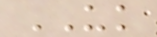UK
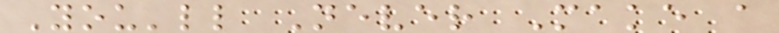You'll Never Make a
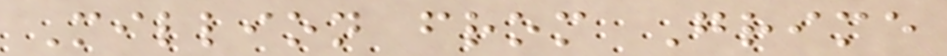Million from Grime
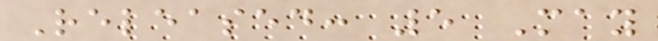Released: 5 May
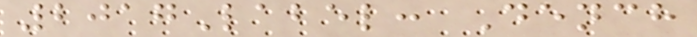2017Label: Dench
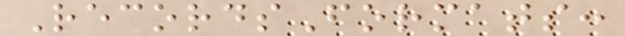RecordsFormats:
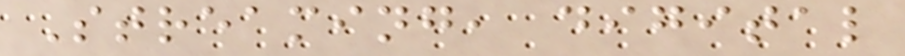Streaming, digital
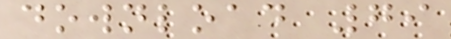download 79
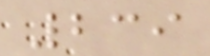239
